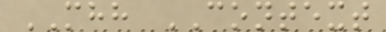MHH CONTEXT
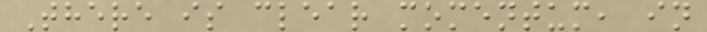There is clear momentum, in
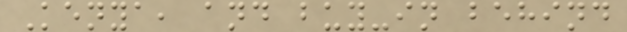Kenya, and buy-in behind
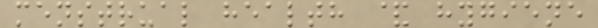menstrual health & hygiene
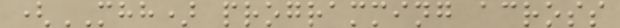(MHH) programming across
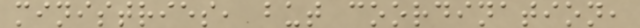ministries, but coordination,
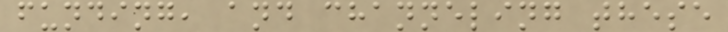funding, and channeling these
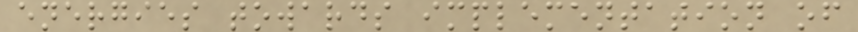energies towards implementation of
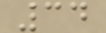34
